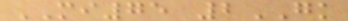MI75 2GK
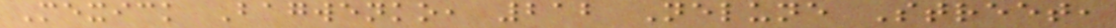Mexick Bagwenko, 212 Nelune Street,
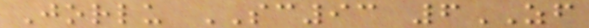Jorlu SC93 6ZF
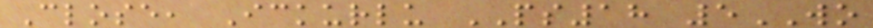Close, Ickurlu PS18 5WO
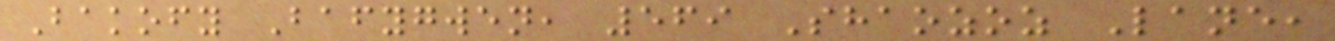Bakofy Bafygwen, 569 Shaozoz Lane,
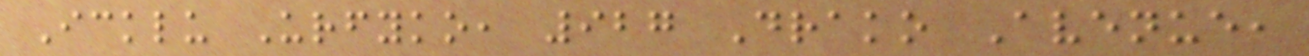Icklu Urfyko, 927 Drako Avenue,
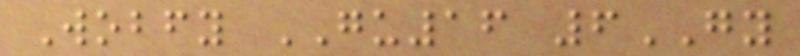Wobfy GU16 6GY
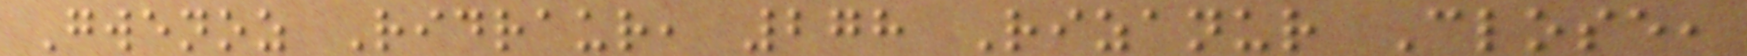Gwenoz Ridraur, 278 Rizanur Close,
